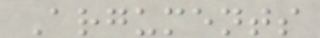Arguments
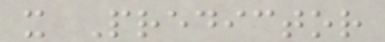x Predictor
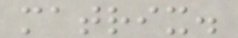matrix.
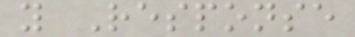y Response
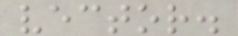vector.
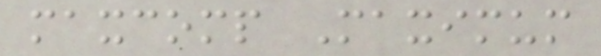maxcomp Maximum
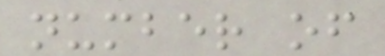number of
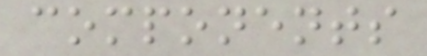components
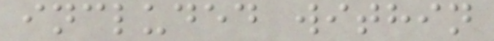included within
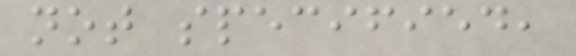not specified,
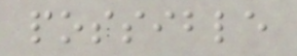possible
